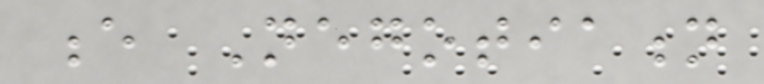e Negotiation
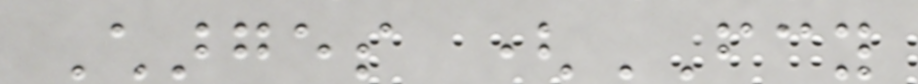Charges (FCY
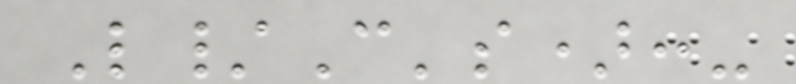L/C's):-
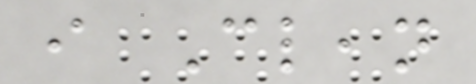i Clean
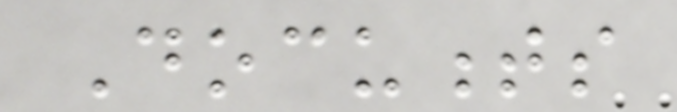Documents
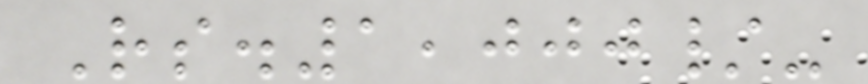Rs.1,000/-
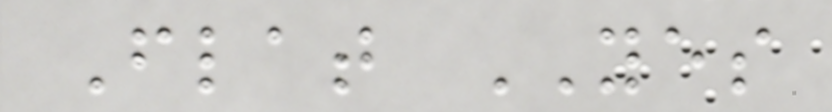Flat YES
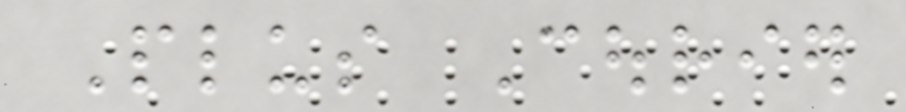Plus Courier
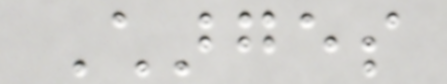Charges
